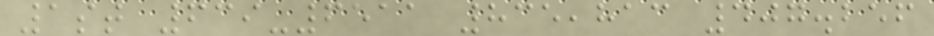1st 639-6511 835,813 407.256
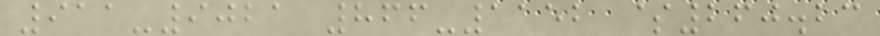911-9021 866-1152 $260.23
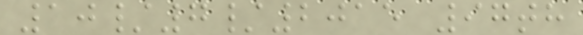10/7/2015 97th
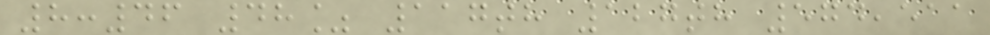8:46 48% 117th 127th 574,511
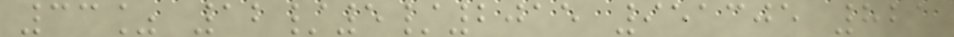33% 12/5/2015 951305 821
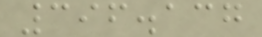396.137
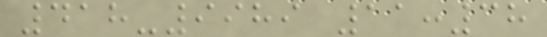418-9989 11:38
